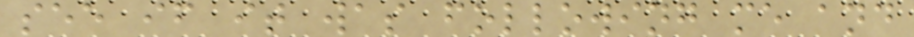see if it was following me and
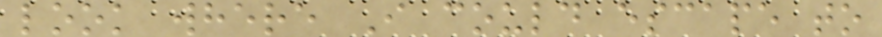look where I could escape to
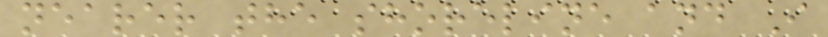nearer the shoreline and I
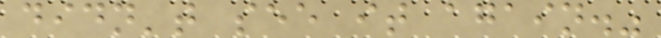didn't see it again."
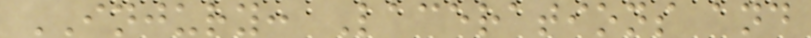INJURY: Lacerations and
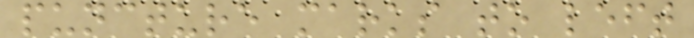puncture marks to left
